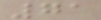71
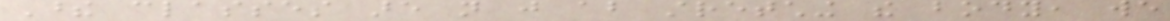These classes are not just about stretching the body, we
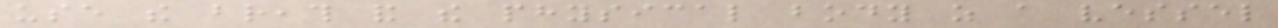use the breath and the physical body as a vessel
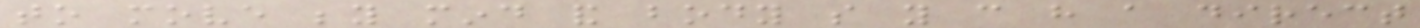to move beyond mind and body so you can have a direct
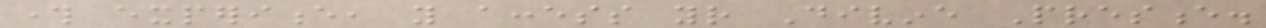through experience, you access your Divine Presence.
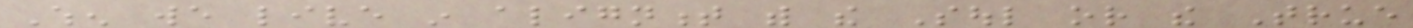When we live in alignment with the Soul or the True
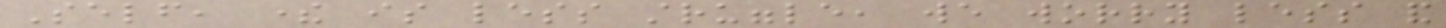Self, there is less struggle, we worry less and
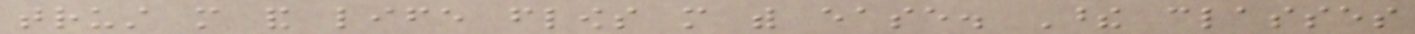trust more and life flows more with ease. These classes
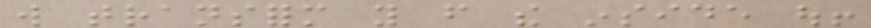will transform you from the inside out!
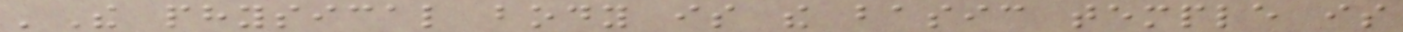'The physical body is the basic temple is
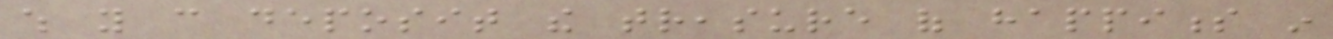which you can deposit the treasure of happiness in
